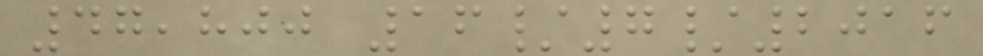47,800 16/7/2016
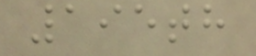195th
